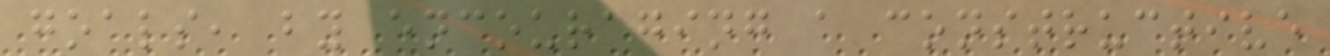goals, by encouraging a constructive
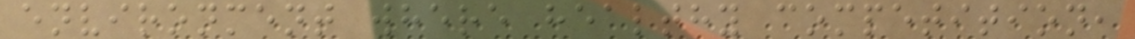environment where healthy competition,
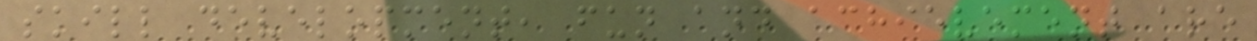skill development, fun and achievement are
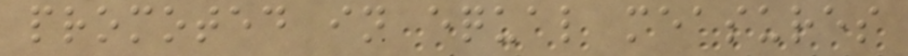promoted in equal measures
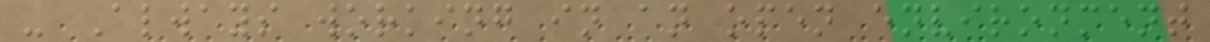- Always working in an open environment
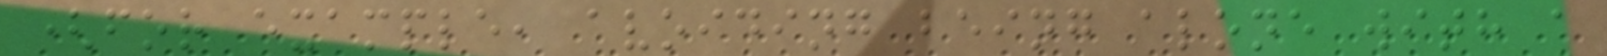(for example, avoiding being alone with a
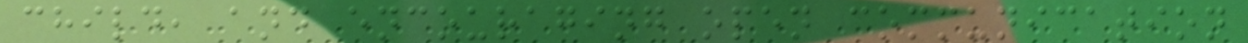child, and encouraging open communication
